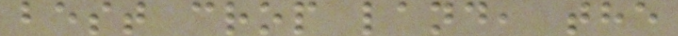best crop land, the
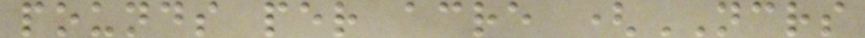pounds per acre (NCRS
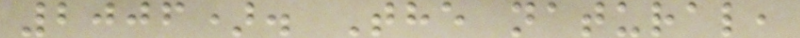2006). The natural,
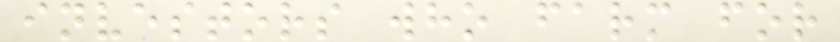investors who farm for
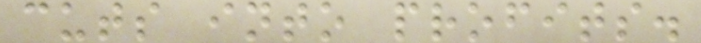cuts into profits.
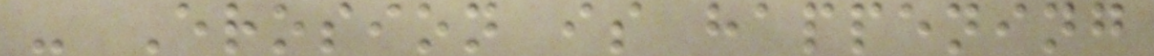- Erosion is happening
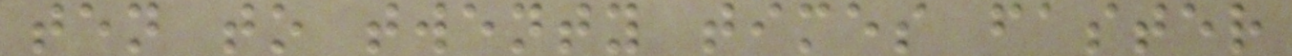ten to twenty times faster
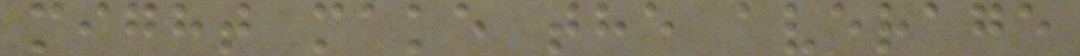might make the average
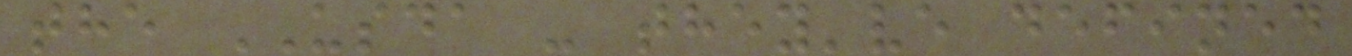the USDA - they've defined
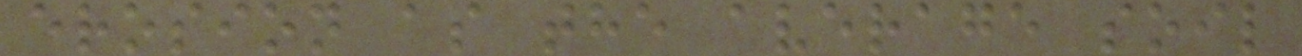erosion as the average soil
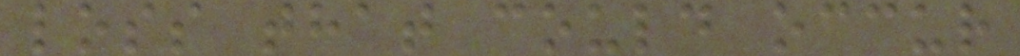loss that could occur
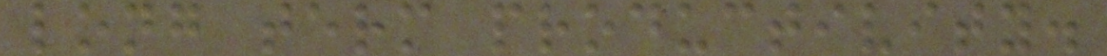long term productivity.
